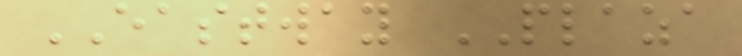EASTWAY PLAZA
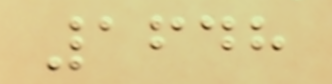1648
